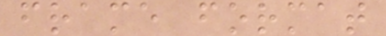frame format
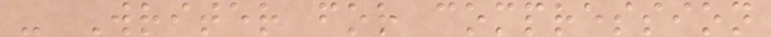- Writer for compression
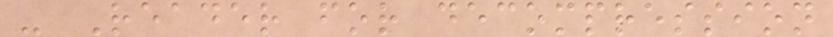- Reader for decompression
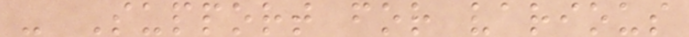- Support for various
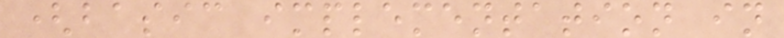(basic implementation in
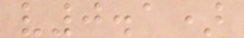v0.1)
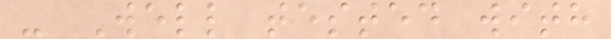- Well tested with
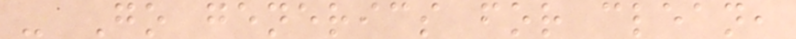- Go generics for clean,
